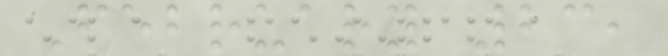February 23,
